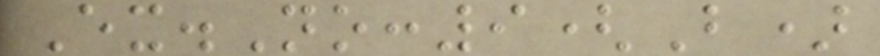Ex.No:9(B)
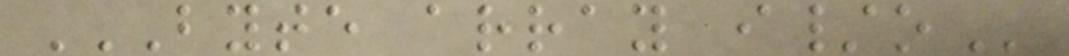BYTE ARRAY I/O
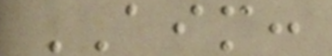AIM:
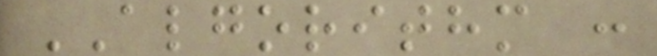ALGORITHM :
